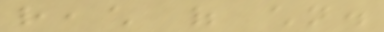reach of children.
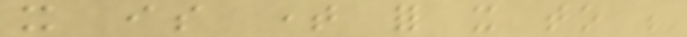it is time for it to be
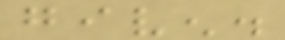given.
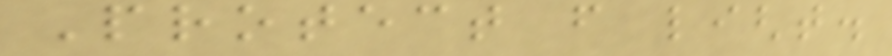Protect from light.
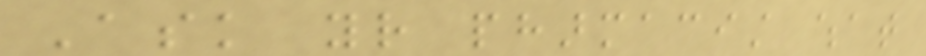Ask your pharmacist what
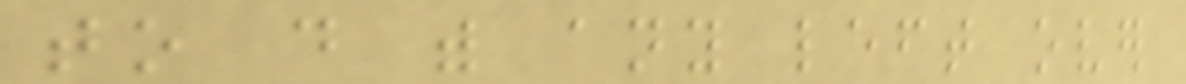to do with any left over
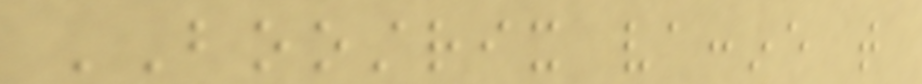BOOSTRIX vaccine that
